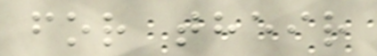for their
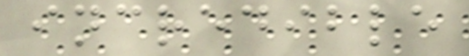incredible
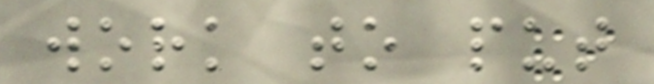work to put
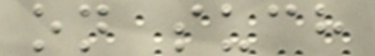on such
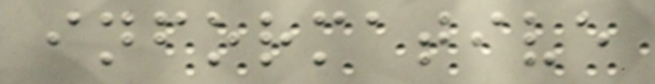informative
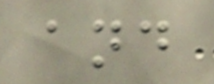and
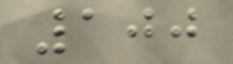100
